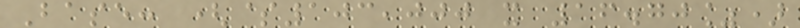Base: ($103,000 x 16.70%)
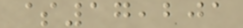$17,201
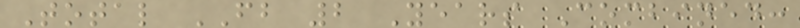Total FB 2 Years Combined:
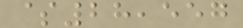$28,557
